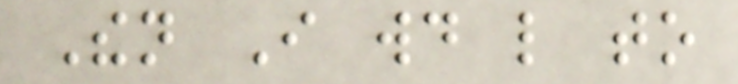Then I would like to
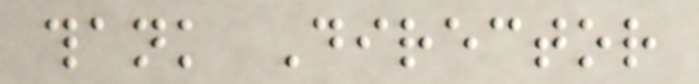thank Director
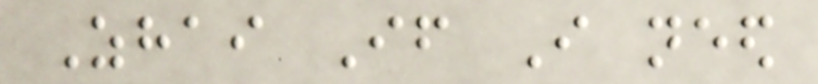Zhai If I need
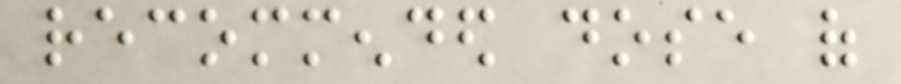recommended dose of
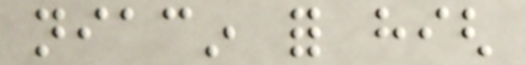niacin for high
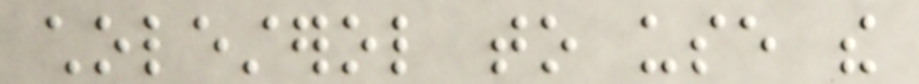cholesterol to use the
